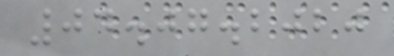04.07.2020
